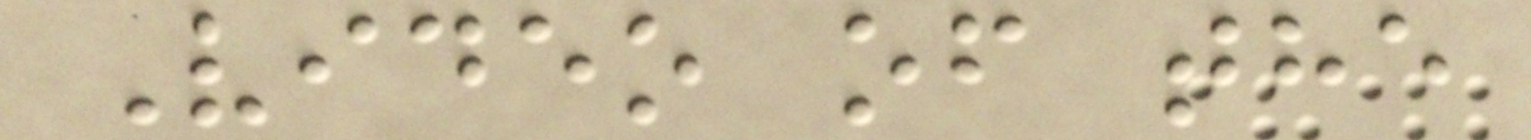Video of the
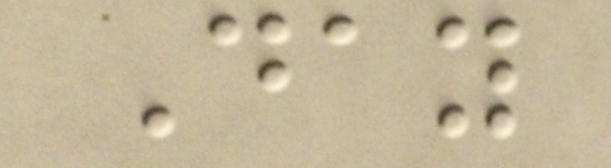Day
